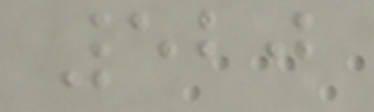520
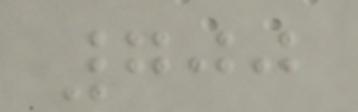700
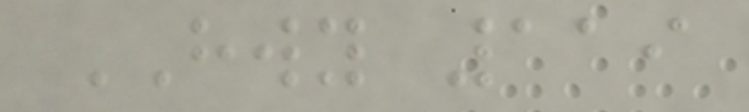HWY 119
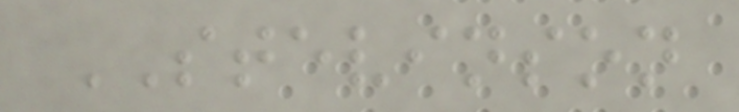STEVINSON
